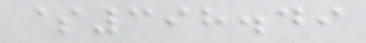$398.49
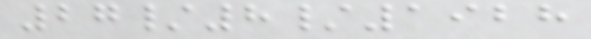27/8/1928
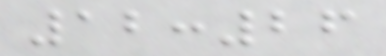12:26
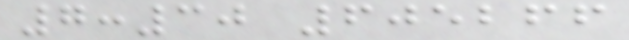7:30 605266
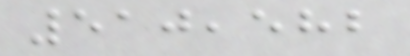510,582
